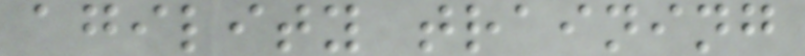agility training
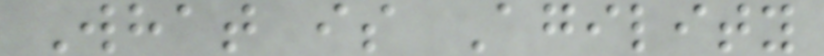What is Agility
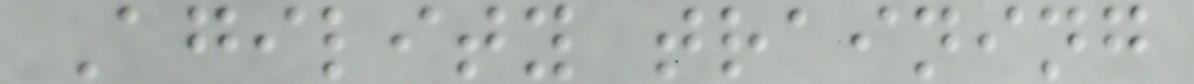Agility training
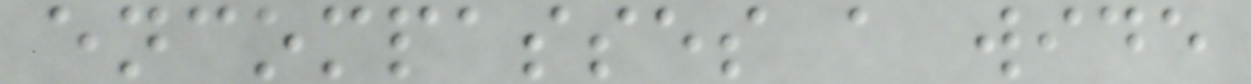encompasses a wide
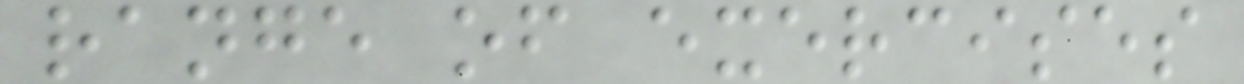range of exercises
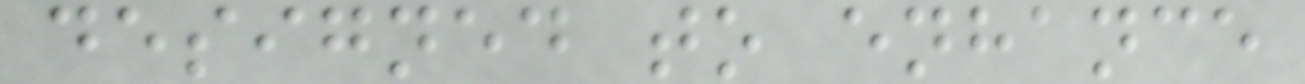designed to enhance
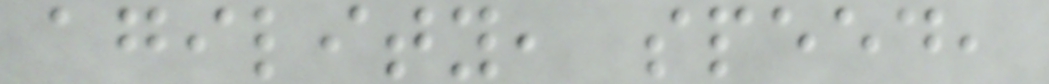agility, speed,
